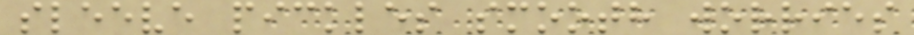sleeve pickles smooth worries
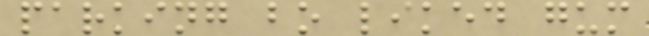parking bo liked gum
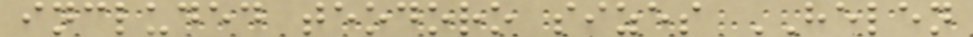included teodoro sizes HELEN
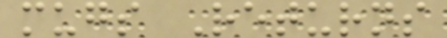mugs Returns
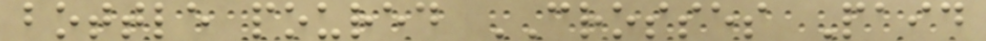bottle poured CROSSES Paid
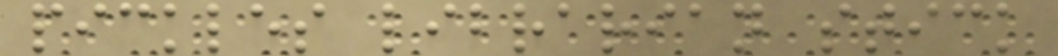pickles librarian stick
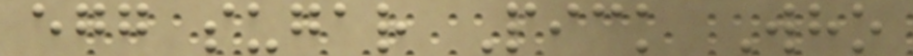egg sugar Pick Who
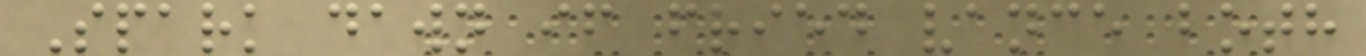Spark dawn if fried vance both
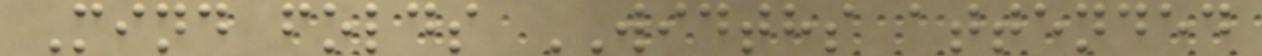Mind folds WIDTHS attended
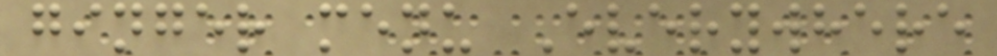ginger menu Everywhere
